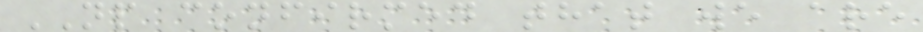NP confirmed that we are
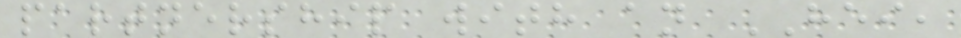partnership with an HEI,
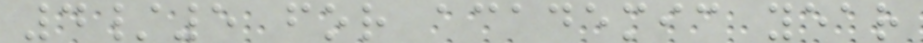4/5 for academic year
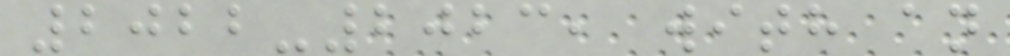2022-2023, with an
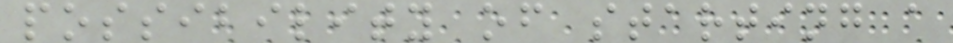possibility of starting a
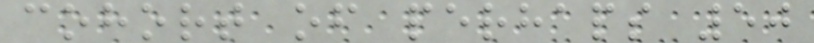cohort of perhaps 50
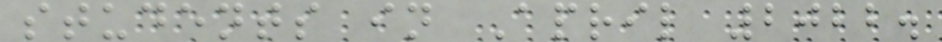students in April 2022.
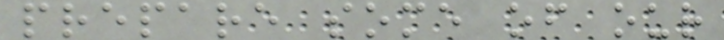prepare some of our
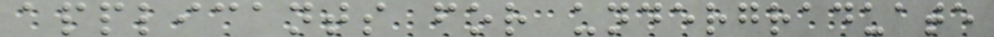applicants for undergraduate
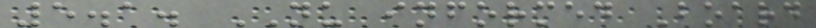5.1. NU informed Board
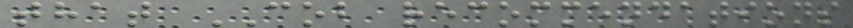that COB recommendations
